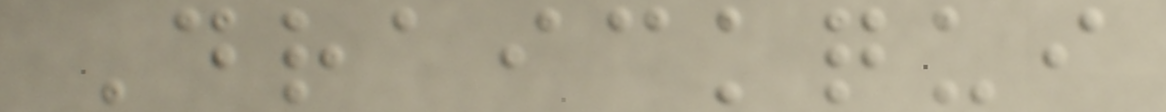Draickqui
